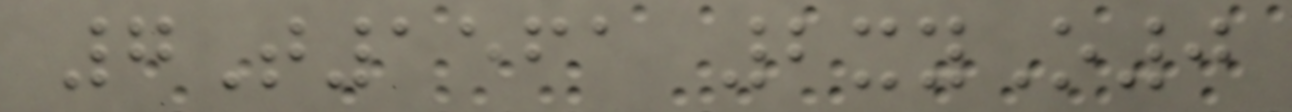7T1561 2xyO0
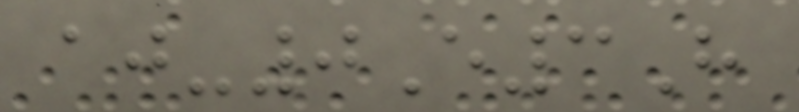aj-0E3H
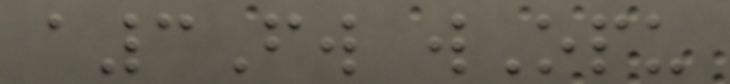a3Fw wOpu
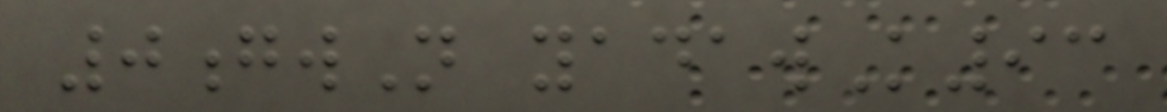0gwN yadawK93
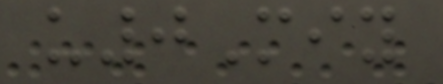u0Miy
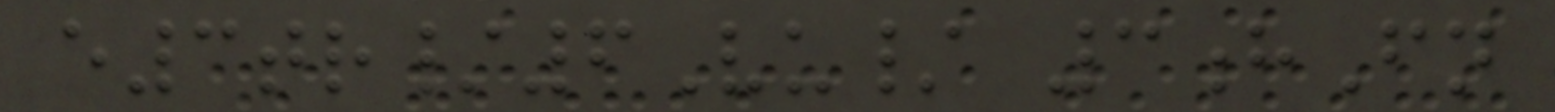e3tr/6Vu/ 3hFn
